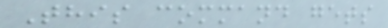This command gets
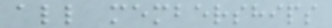all memberships
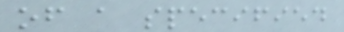of a specified
